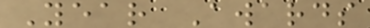Year Awards
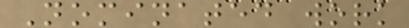Nominated work
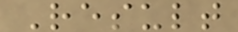Result
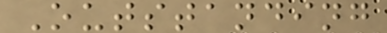Outstanding
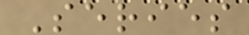Series
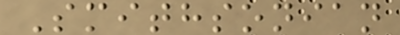Smithsonian
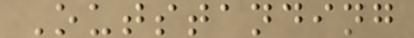Outstanding
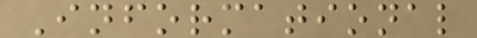Informational
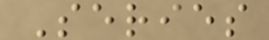Series
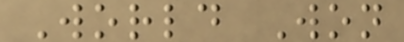World Won
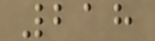218
